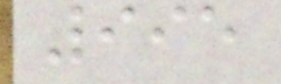995
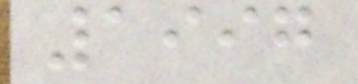1997
